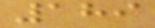189
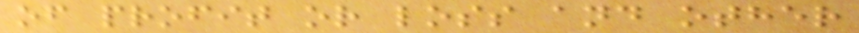of profit or loss and other
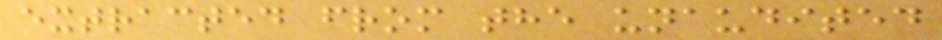extracted from the unaudited
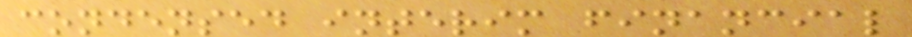condensed interim financial
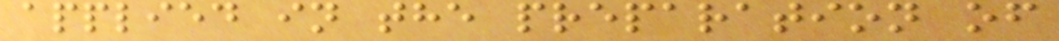applied in the preparation of
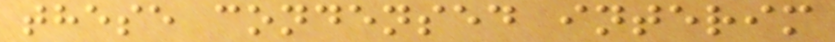these condensed interim
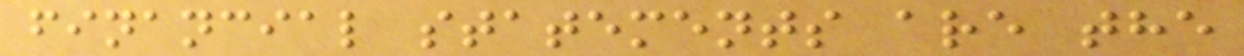financial statements are the
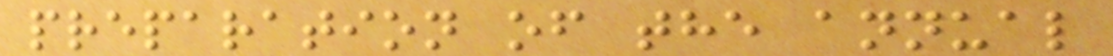preparation of the annual
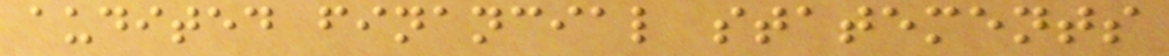audited financial statements
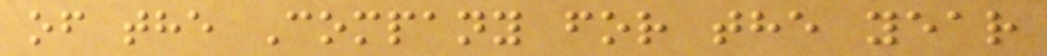of the Company for the year
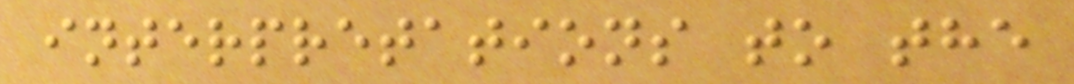interpretations to the
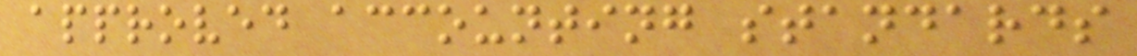approved accounting standards
